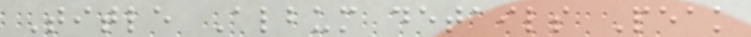Title Album details Peak
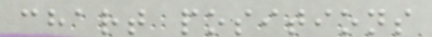chart positions
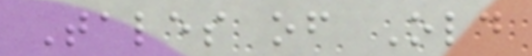Tales of Old
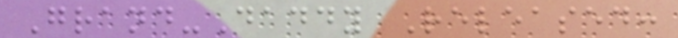Grand-Daddy Released:
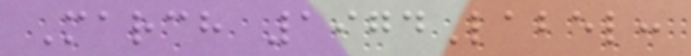March 1974Label:
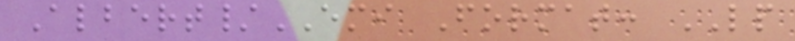Albert/EMI Format: LP
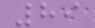89
